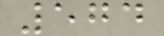574
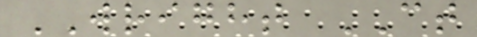WRIGHT CT
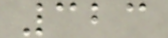323
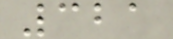321
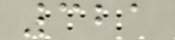321
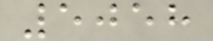5058
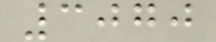3070
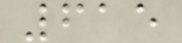615
